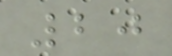20
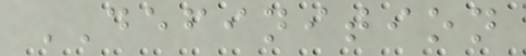DEFINITION
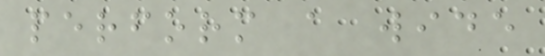perform a wide
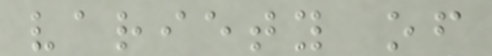variety of
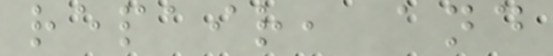repair, and
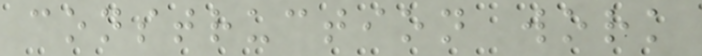construction work
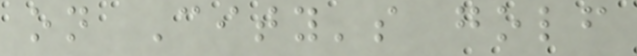on City's golf
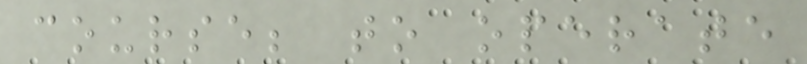course; to operate
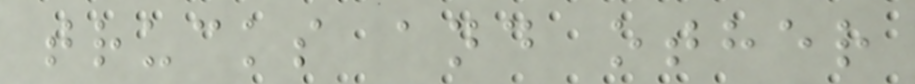trucks and other
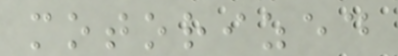motorized
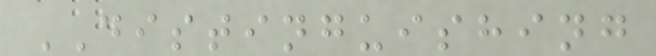DISTINGUISHING
